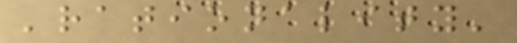'rationality'
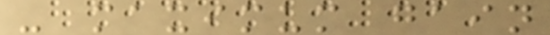- maximum gain
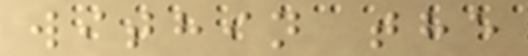within the
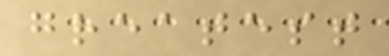greatest
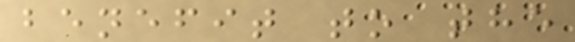benefit to the
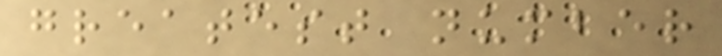greatest number
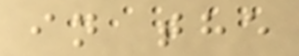in the
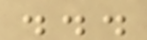...
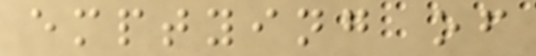emptying of
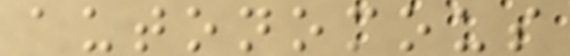autonomous
